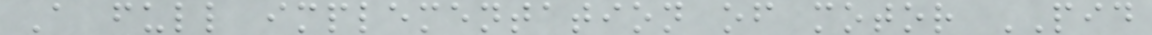A full implementation of motor PID
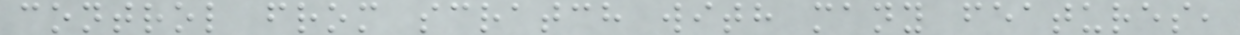control from scratch with many features,
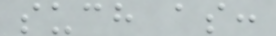such as:
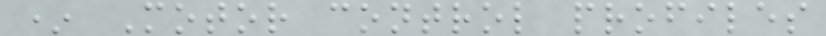* Motor control profiles
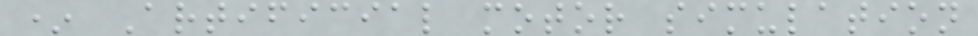* Artificial motor simulation
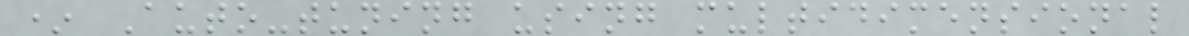* Auto-tuning using multidimensional
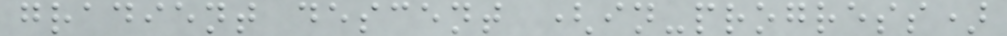gradient descent (in-progress)
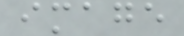image
